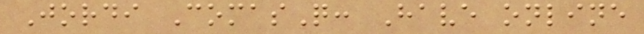Jordi ComasQ: Have online
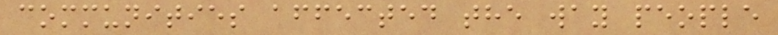communities affected the way people
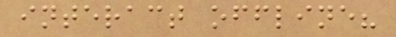interact offline?
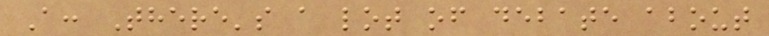A: There's a lot of debate about
